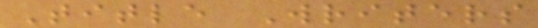Title Writers
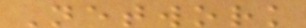Network
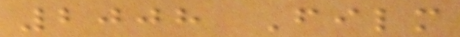2008 Film
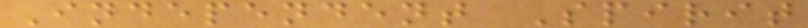Independent Spirit
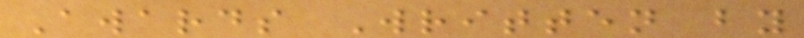Awards Written by
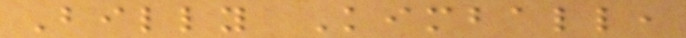Billy Kimball,
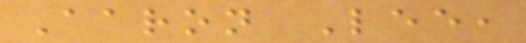Aaron Lee,
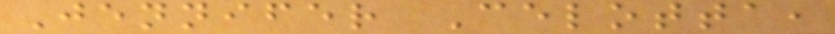Jennifer Celotta,
